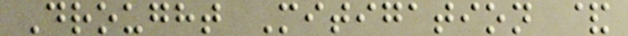Drought Mitigation &
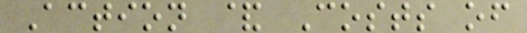Action & Costs of
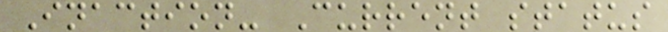Inaction- Current status
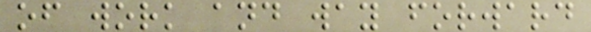of work and way forward
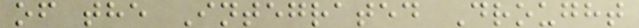of the Integrated Drought
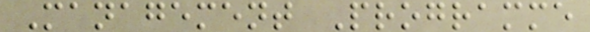Management Programme
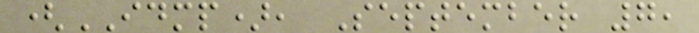(IDMP), September 7,
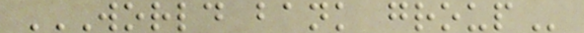WORLD BANK GROUP
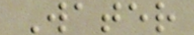Water
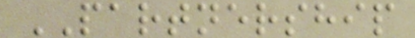PARTNERSHIP
